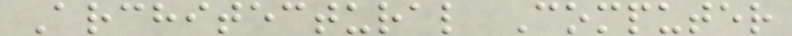Architectural Computer
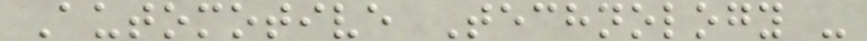Automotive Technology -
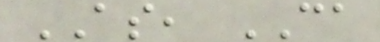AS, CA
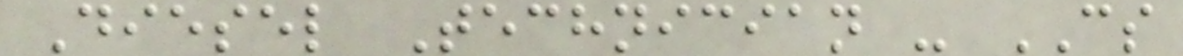Diesel Technician - CS
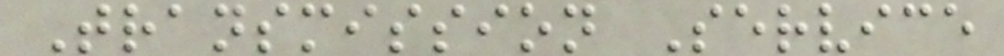Transmission Service
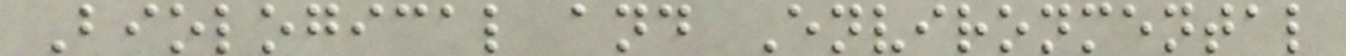Biological and Environmental
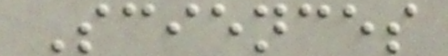Sciences
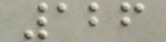126
